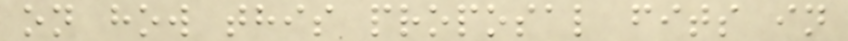on how this proposal fits in
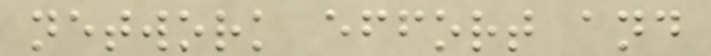network effort and
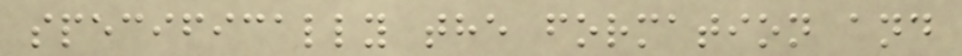specifically the formation and
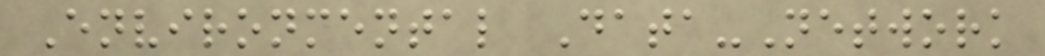Environmental Data-Network
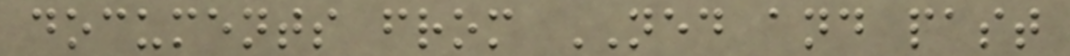documents from NED and past
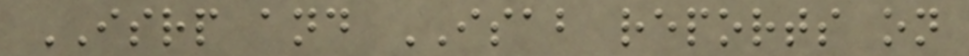ISRP and ISAB reports on
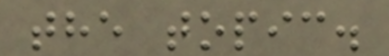the topic.
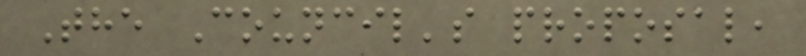The Council's proposal,
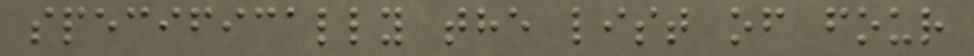specifically the list of four
